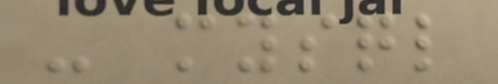- mysql
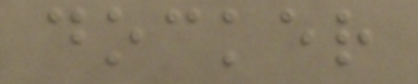docker
